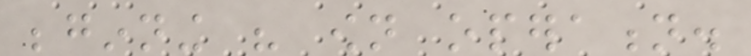beginning his own operation.
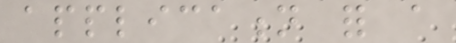application for a
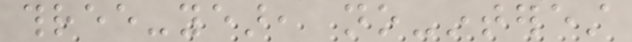three-year, no-interest
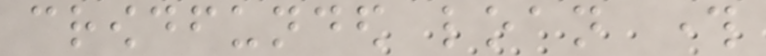crowdfunded loan through
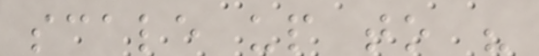scale up to his
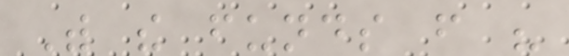With the funds from his
